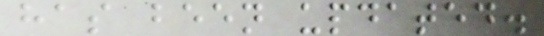has been updated.
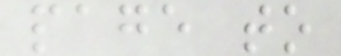page to
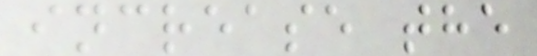increase the
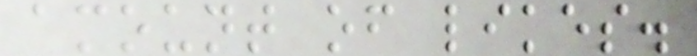amount of likes.
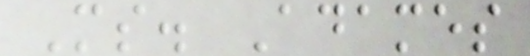Ms. Adames
